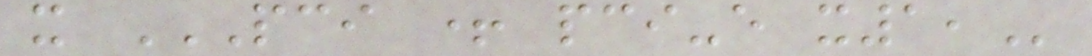x PCI + PCI-E X1,
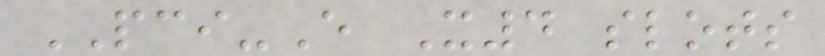PCI-E X4 slots
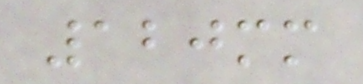120mm
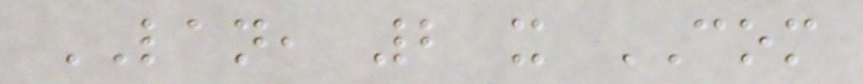LAN, 2 x COM
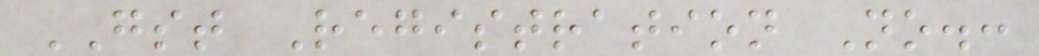GST Registration No.:
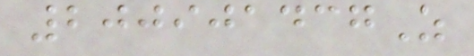200901437Z
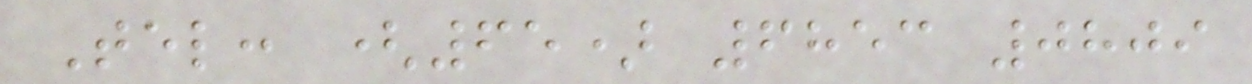Tel: (65) 6853 0809
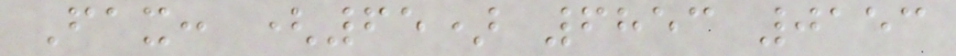Fax: (65) 6853 0153
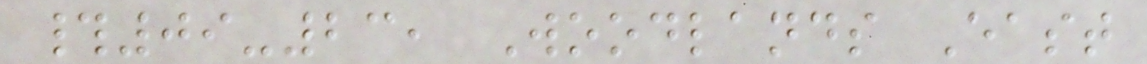#09-23, Woodlands East
